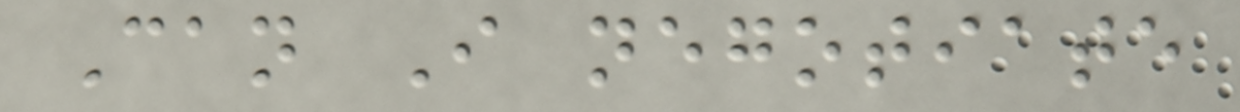Can I negotiate
